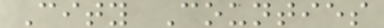City Counties
